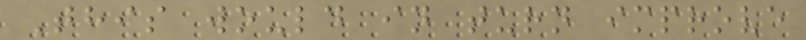This would in turn improve
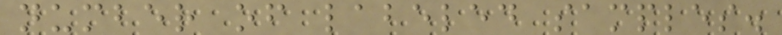number of labeled samples.
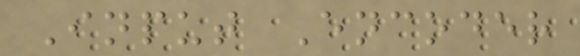Input Encoder
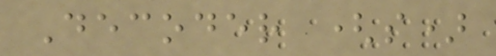Decoder (s)
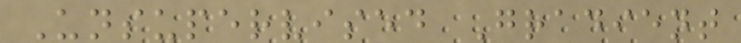Unsupervised Gradient
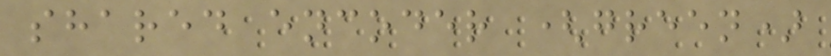shared encoder (green)
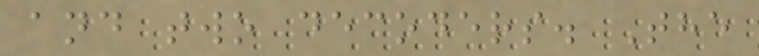and two decoders. The
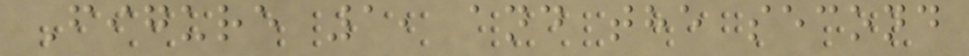Figure 1, and the second
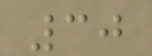30
